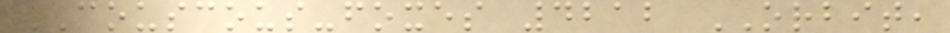COUSCOUS-foxes 4212 ORBIT,
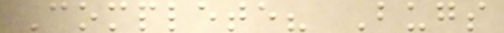Complete? Bugs
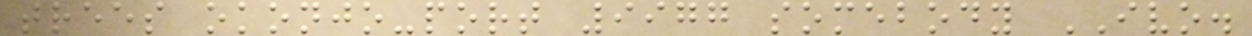trees okonjo-port 9977 somebody IVO.
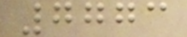7773
